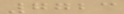7723
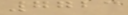7723
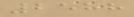2588
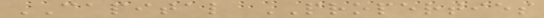CAPITAL PROPERTIES
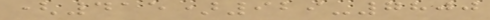(415)929-7800
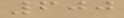600
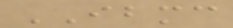IBMC
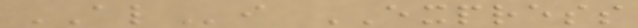ALi EXPRESS
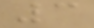3
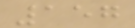157
